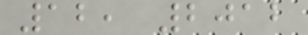12, 2012
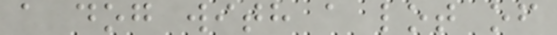a dog with a lot of
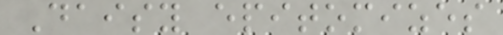Daisy epitomizes
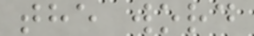the word
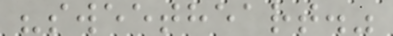"sweetheart."
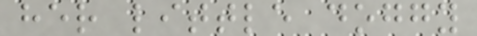her little doggy
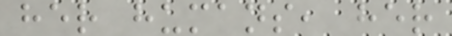her humans, her
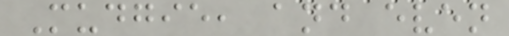Mudgie, and even
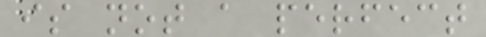is not a perfect
